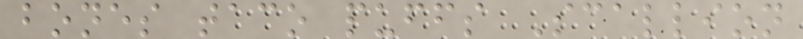bones taco puffs Scallion
